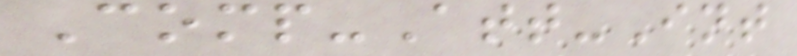Comp-Att-Int
